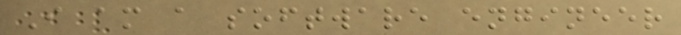I am a software engineer
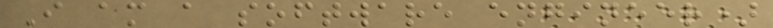I am a software engineer)
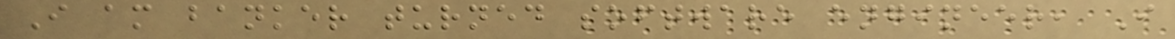I am banker turned software engineer, I
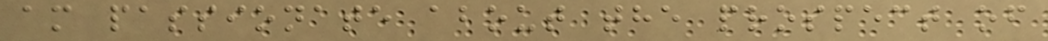am passionate about the prospect of
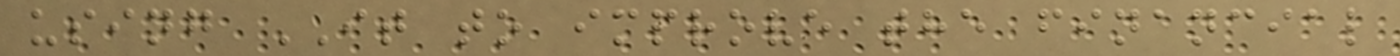using IT to improve the financial
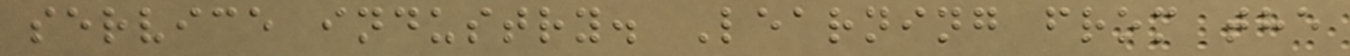service industry. Learning from the
